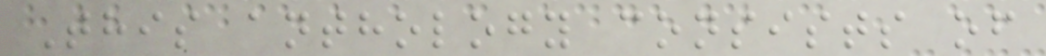This anthology consists of
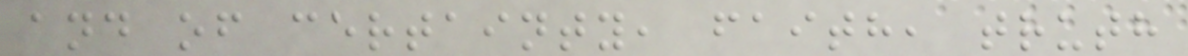and of certainty, faith, truth
